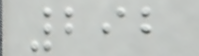292
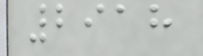2918
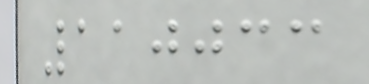110033
